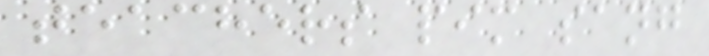teachers pim sang
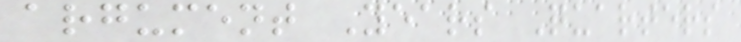argument Years Quarters
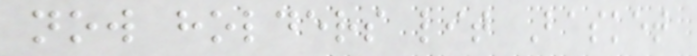now holders lit Basket
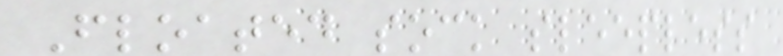Floated sock sleepless
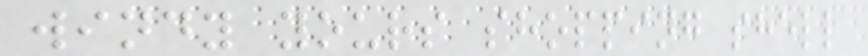windy yours shopping shell
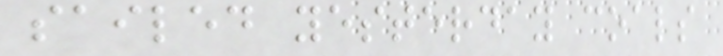sailed yesterday coals
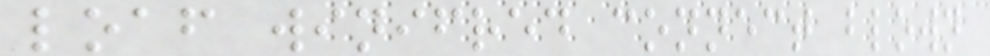loaf winifred connect blown
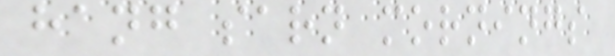hang sarn mornings
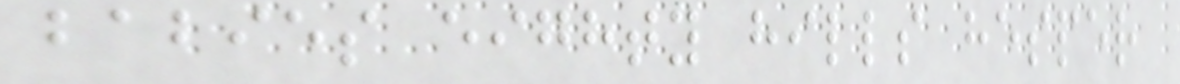babies eighty hills hesper
